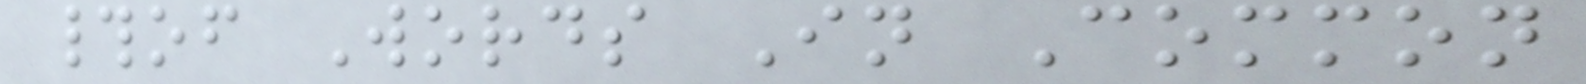#of Words In Common
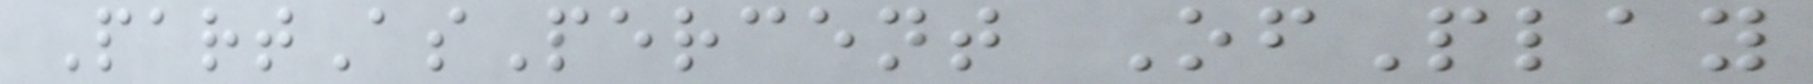PartAsPercent OfPlay
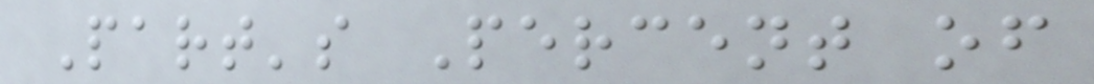Part's Percent of
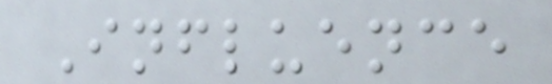Influence
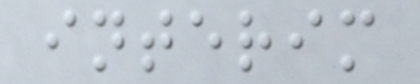interim
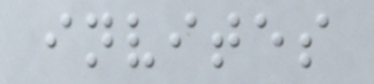invites
